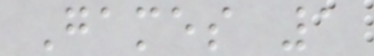Games 1
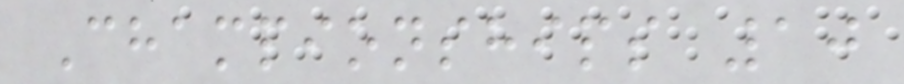Championships 10
